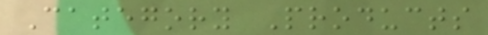Category Products
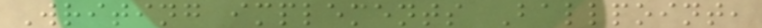Writing implements Ballpoint,
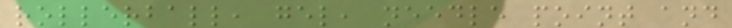rollerball, gel, needle point and
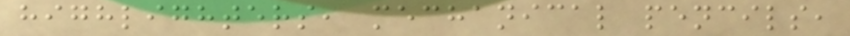highlighters, mechanical pencils,
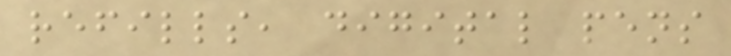refills, digital pens
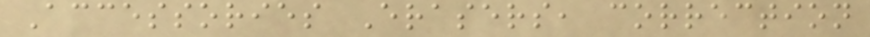Accessories Erasers, correction
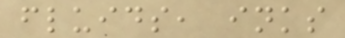fluids, inks
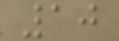10
